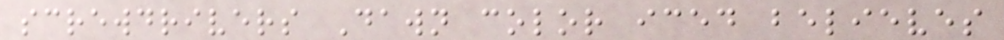screwdrivers Dawn color iced believes
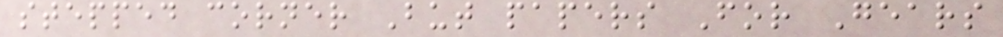stepped corner But papers For Gears
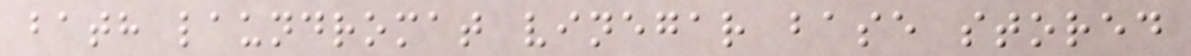bath laundromat vinegar base stored
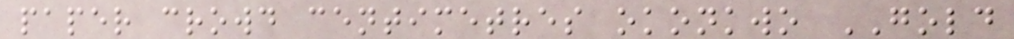paper crowd centimetres okonkwo GOLD
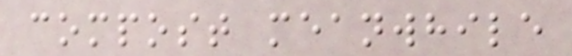compost meanwhile
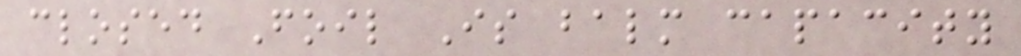closed Foil Is balm capacity
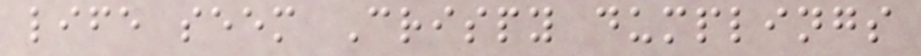life seem Crispy dumplings
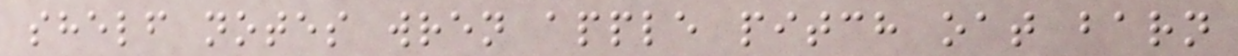shelf notes wren apple pitch oat barn
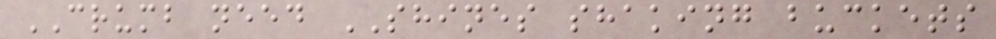CRUMB need SHINES shaking buckets
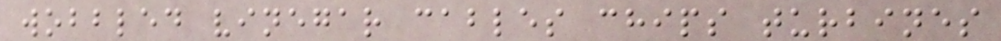wobbled vinegar cables chips turbines
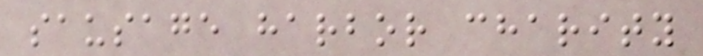sausage harbor charity
